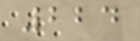224
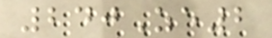240Ze2
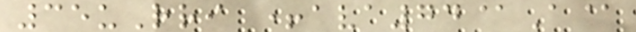35uRri +ava74@A@
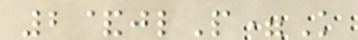2&jlP=K
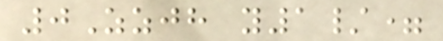0Zzjh y1/=
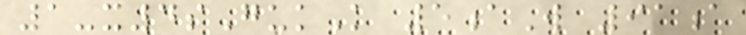1-x4sGukK 5aW 91a
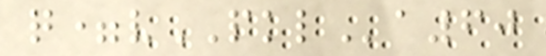q=vPKLa60
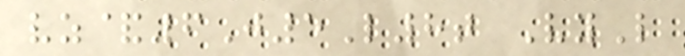vz&6J5L8t VyL
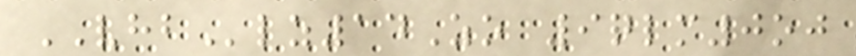VHBlz14Zo 9qlm0oj
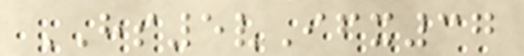HS5vIfx37
